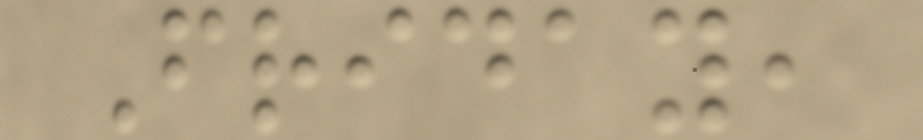Friday,
